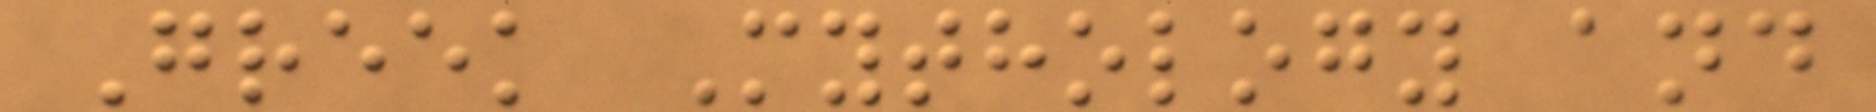Greek Mythology and
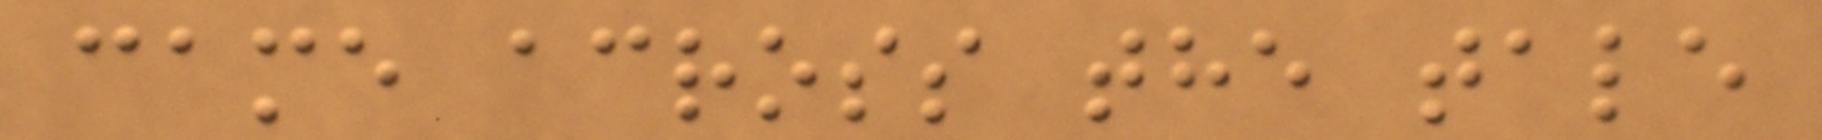came across the tale
